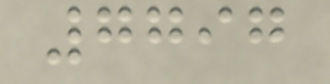7797
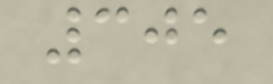305
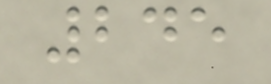245
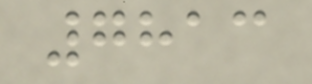7813
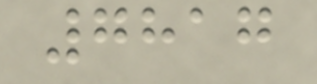7817
